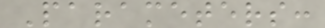Parameters:
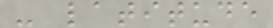- latitude
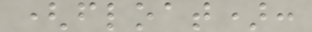(float):
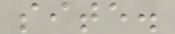site.
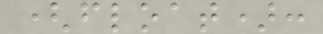(float):
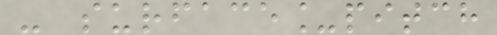- surface_pitch
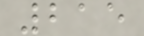215
